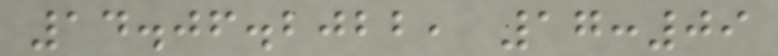14.06.2022, 17:09
